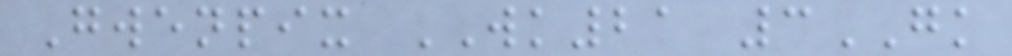Gwenpix WK21 3GK
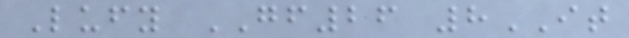Lufy GF26 8IT
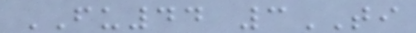FU44 3TI
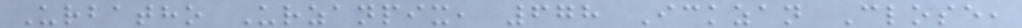Urbatho Urzanpix, 678 Ickzan Close,
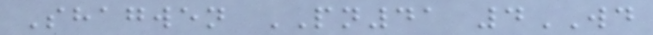Shagwen PN41 4WD
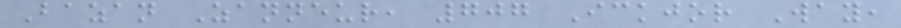Bazan Zanneur, 707 Ickjor Way,
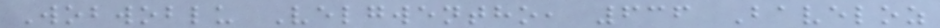Wobwoblu Velgwentho, 636 Baveloz
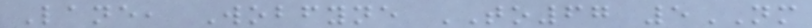Lane, Wobfyne TO67 5NM
